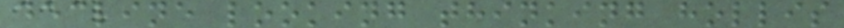decline looking thinking hollis
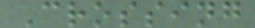Crossing
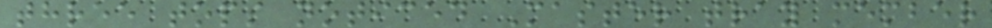three tops noticed Master tray member
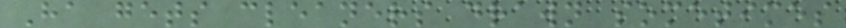Ha gets cleaners drawn sometimes
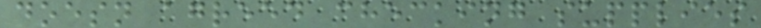doesn agreed checking supplies
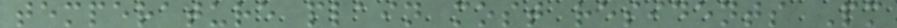temperature plain most residents Pm
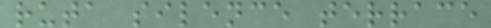ruta silence terrace
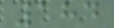184
